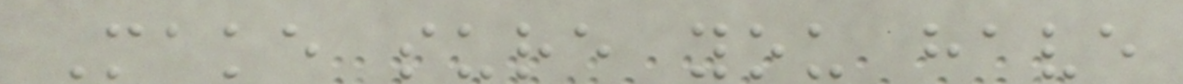Make sure you have
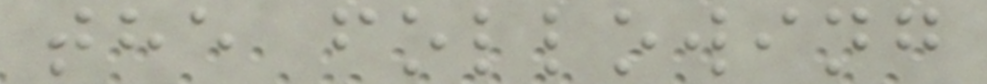the following
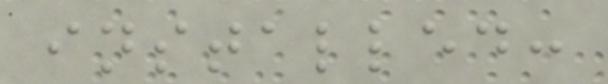installed:
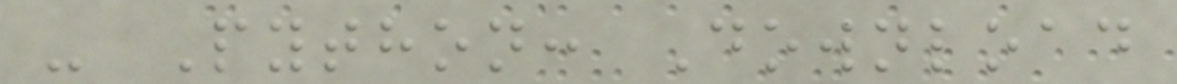- Python: Download
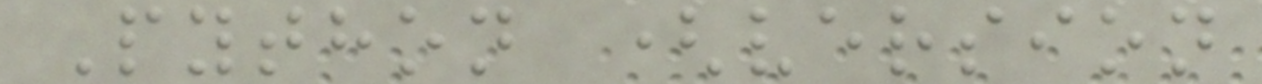Python (version
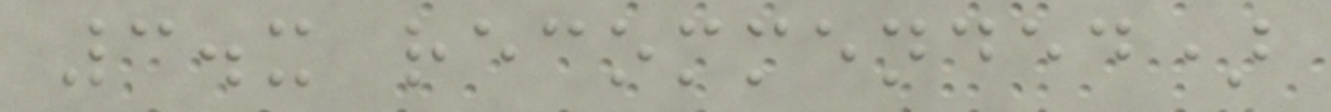3.x recommended)
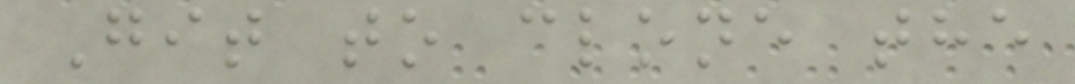Git to clone the
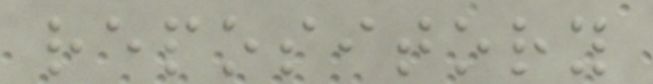repository
